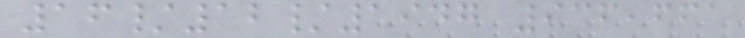16/12/1947 936,661
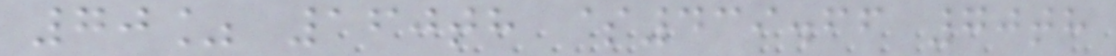70% 160th $439.66 70th
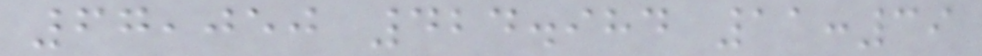67,050 424.984 11:39
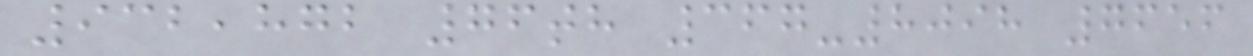932,872 76th 367-8098 7656
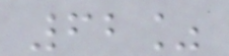62%
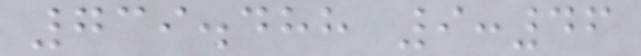739.488 9:46
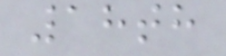18th
